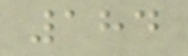184
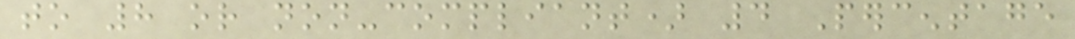to 8 or non-compliant) 4 Percentage
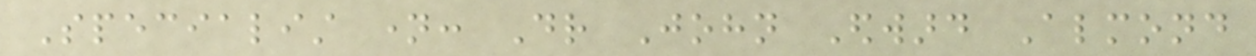Specialist name: Dr John Edward Almond
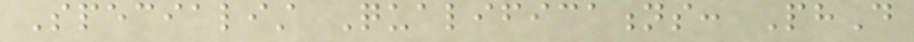Specialist Qualifications: PhD
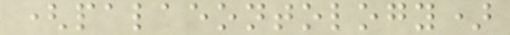(palaeontology)
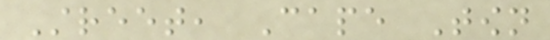Street, Cape Town
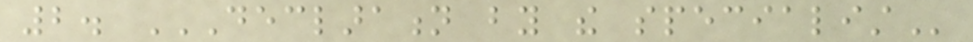2. DECLARATION BY THE SPECIALIST
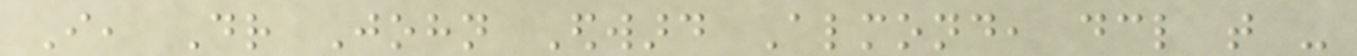I, Dr John Edward Almond, declare that -
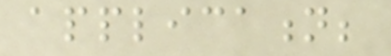application;
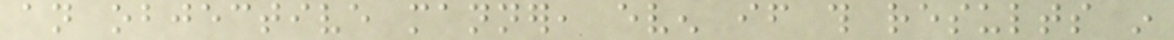an objective manner, even if this results in
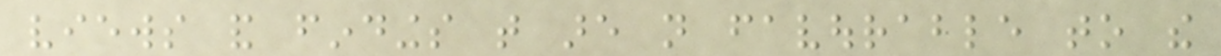views and findings that are not favourable to the
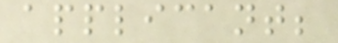applicant;
